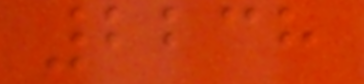2238
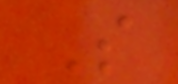S
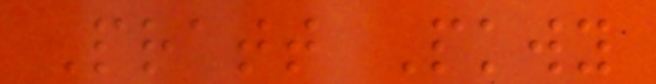Pratt Pkwy
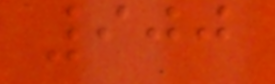900
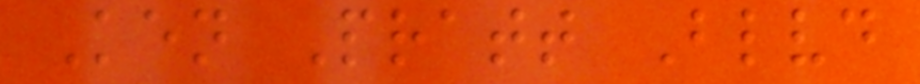Ken Pratt Blvd
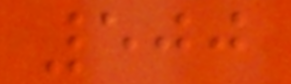500
